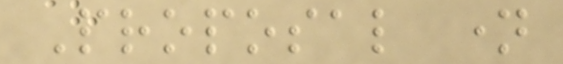Proposal name
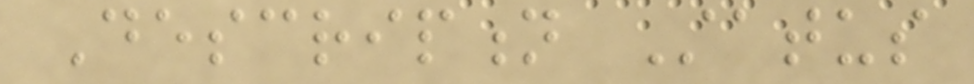Description Status
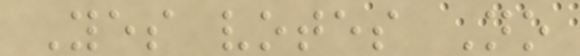Yes votes No
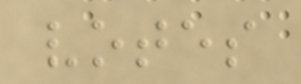votes
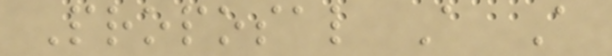Proposal A A
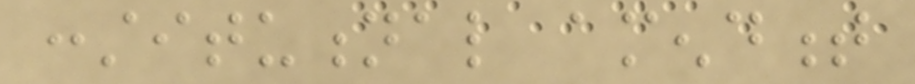constitutional amendment
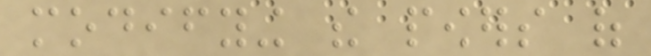modifying the powers of
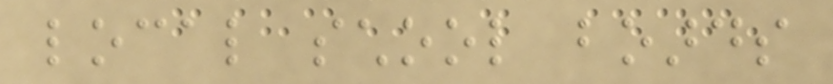local school boards
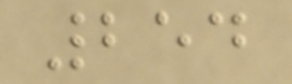254
